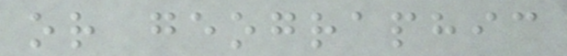or geographic
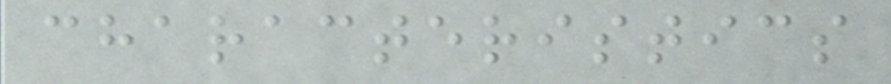characteristics
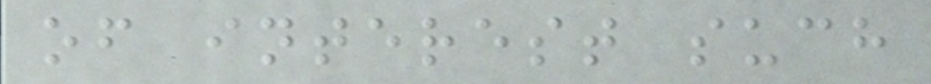of interest such
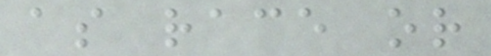as race or
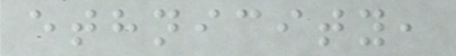ethnicity,
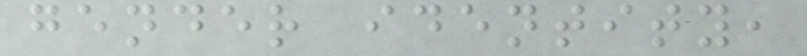gender identity,
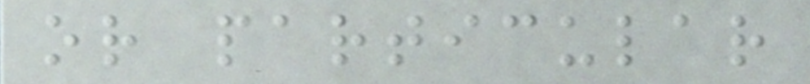or particular
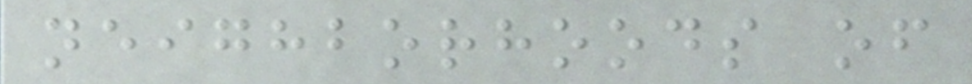neighborhoods of
